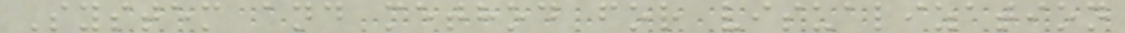System and method for visualization
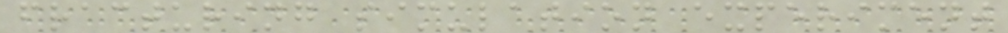fracturing simulation experiment
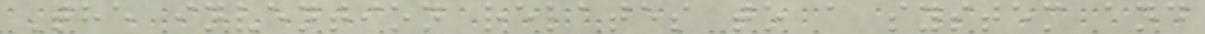The invention relates to a system and
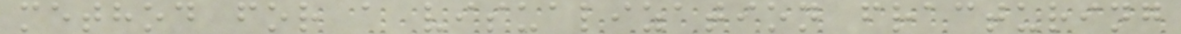method for a visualization fracturing
